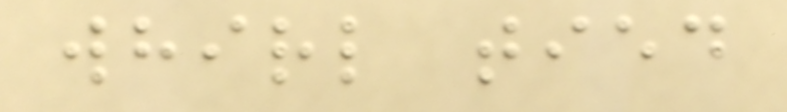whirl tied
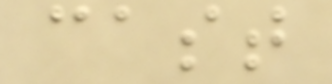cast
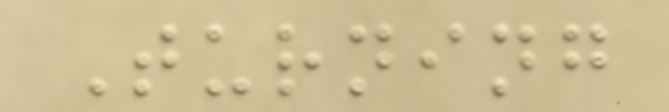Turning
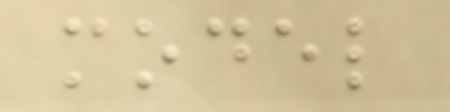model
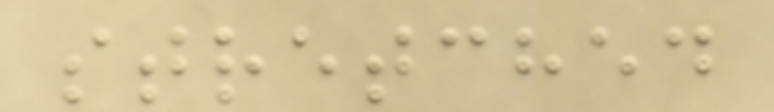stretched
